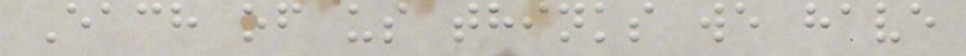Each of us thinks we have
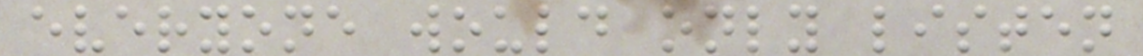everyone would only listen
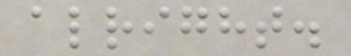alright.
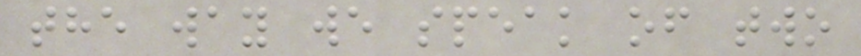the way we speak of two
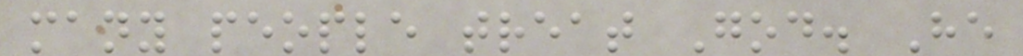many people treat God. He
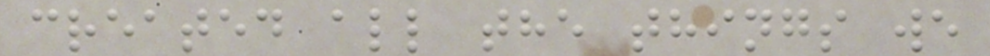created all the things we
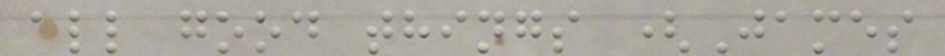all good things (James
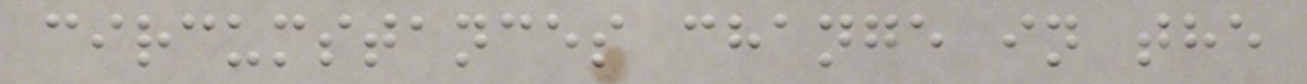circumstances change in the
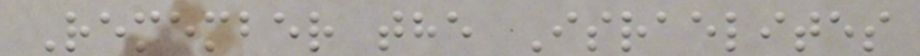Remember the Israelites
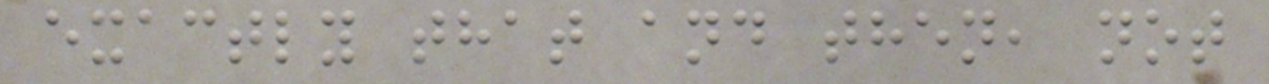exactly that and then, not
